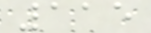115
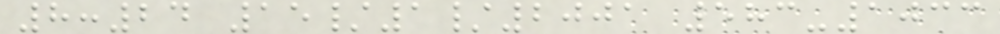8:24 15/1/2001 583-1033
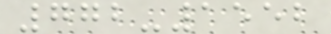772-1552
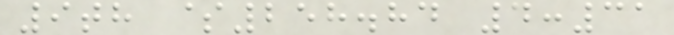9th $258.84 4:31
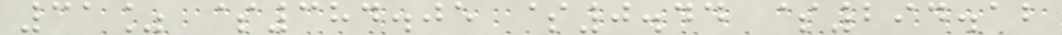31% $384.05 $0.44 $294.12
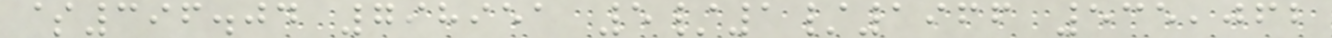$396.04 798951 5/1/1966 535,062
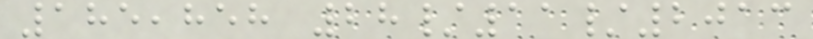185,858 28/11/2013
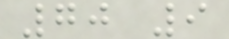70 9
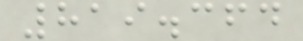819.364
